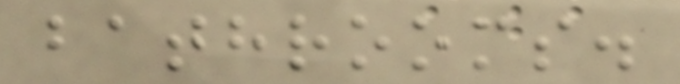bathrooms.
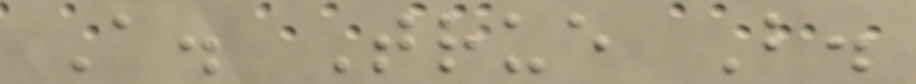A. True B.
